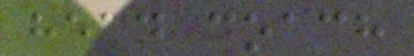head coach
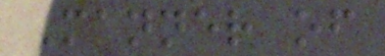Manner of
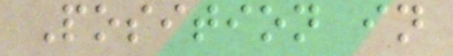Position in
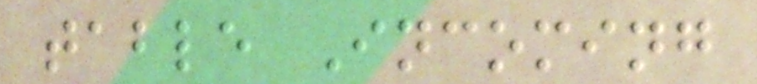table Incoming
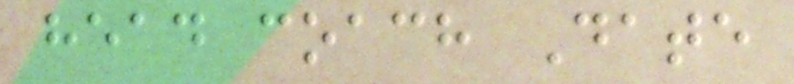head coach Date
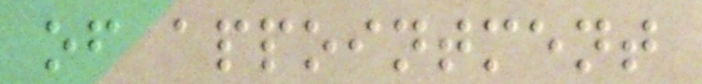of appointment
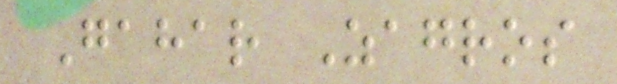Gahar Zagros
